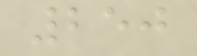250
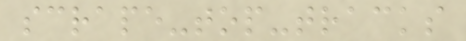scrape-top-tracks
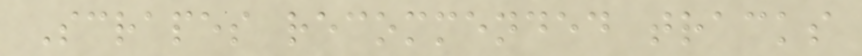Scrapes recommended tracks
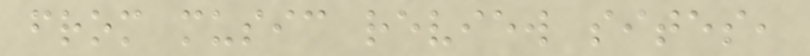from music review sites,
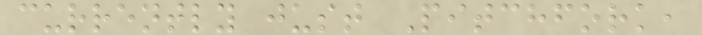currently just Pitchfork,
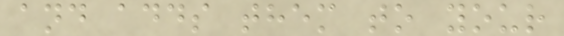and adds them to your
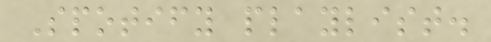Spotify playlist.
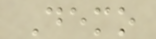Demo
